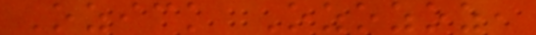Ozick Ozozoz,
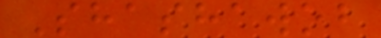Shashawob
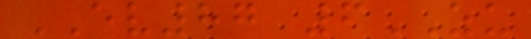EV87 6ZU
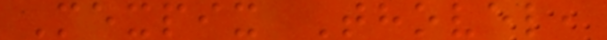Mexpix Thovel,
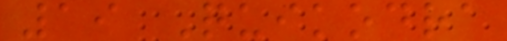19 Quikodra
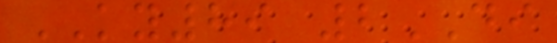KY89 2DI
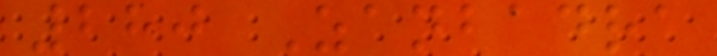280 Zanbadra
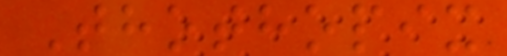Thothopix
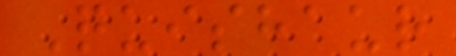Quishaur
